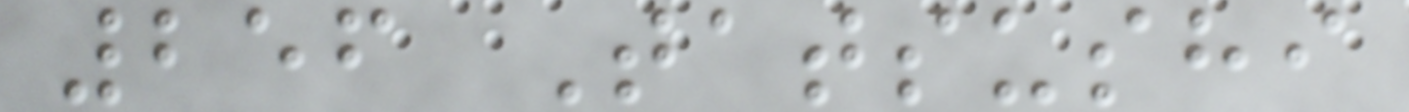256 Tatsushi
